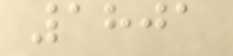1801
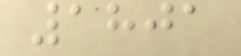1801
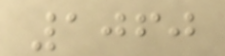1060
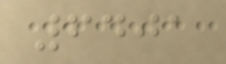6401
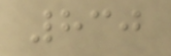830
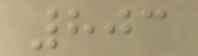803
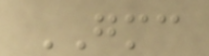GMC
